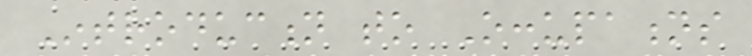Introduction to Occupations
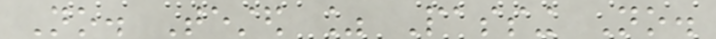No. Tested % Passing No.
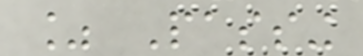% Passing
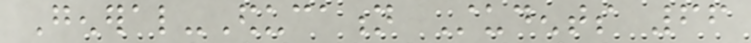General-Education Students 66
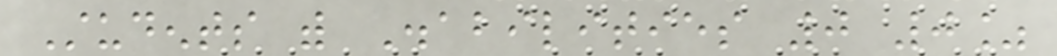Students with Disabilities 0 0%
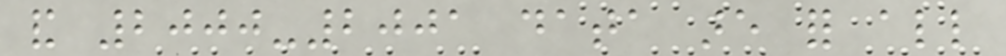and 2000-2001 data are for all
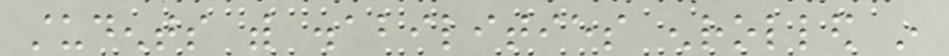students with disabilities enrolled in
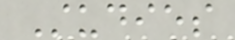Studies
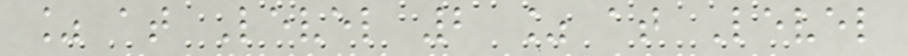% at Level 2 % at Level
